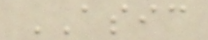ASIC
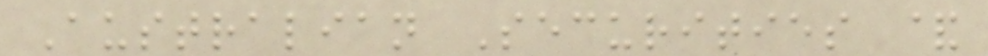Australian Securities &
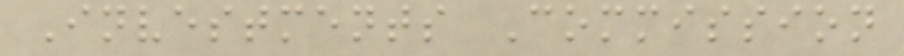Investments Commission
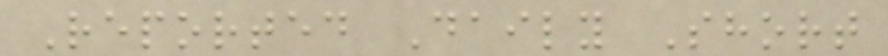Reported Daily Short
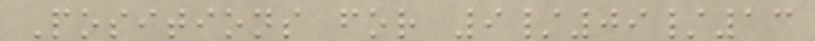Positions for 9/09/13
